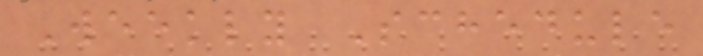Weekly Schedule
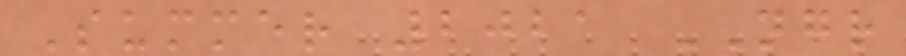Summer 2021 NGR
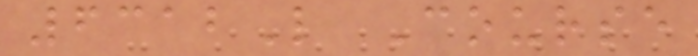6312L Course
